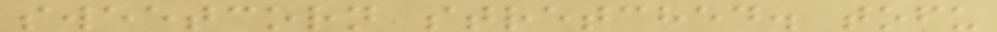sweetcorn stretched. tofu
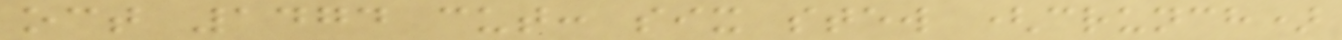oct 1474 cut: six stew (crunch)
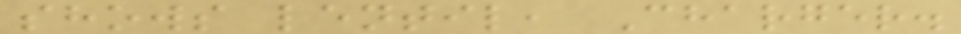shows lentil, Charger.
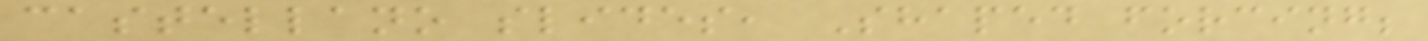castellano slides, Shaped forcing;
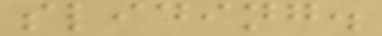sliding.
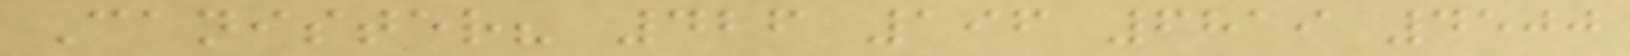Canister? 426 196 6819 4500
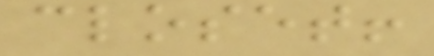closet!
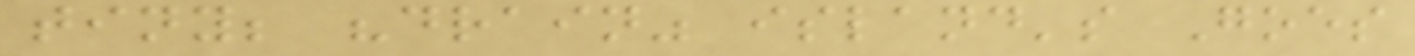tiny; "drain" island's Goes
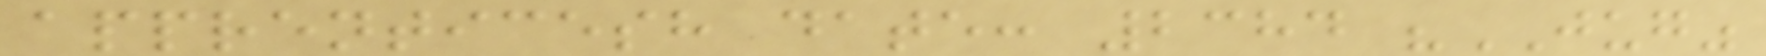apprenticesh date: 2384 "JUG"
